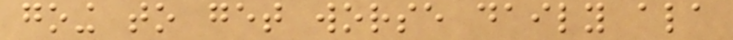going to get worse daily ala
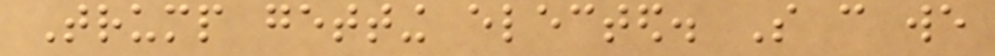Trump getting elected. So can we
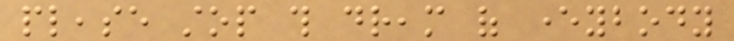please stop this dream of everybody
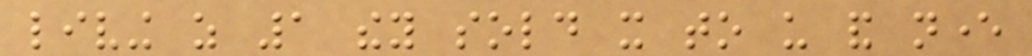living as 1 they sold it to us and never
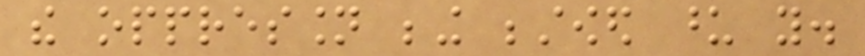the oppression being bestowed upon you.
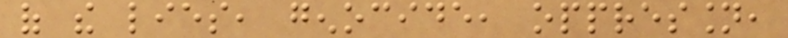of the lies, genocide, oppression,
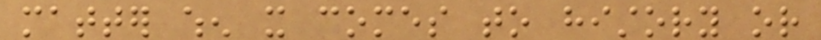matter when it comes to history or
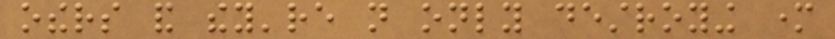others and they're not only destroying mother
